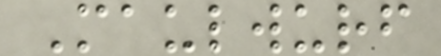Maulwurf
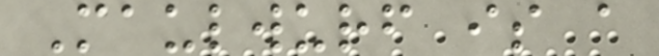Maulwurf is a
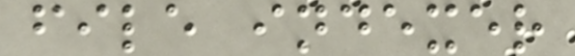file indexer
